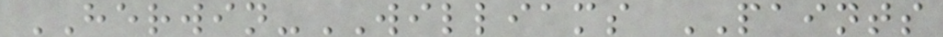HERWIN-WILLIAMS PAINTS
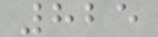825
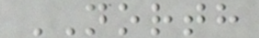NORTH
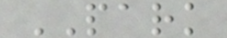PARK
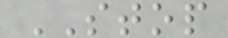STOP
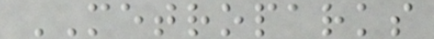METROPARKS
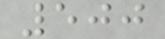500
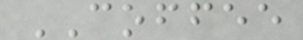COFFEE
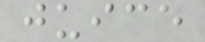juice
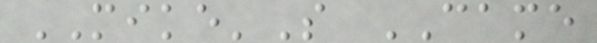MIKE'S CAME
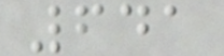641
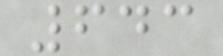643
